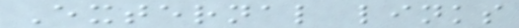External links
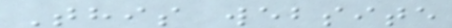This website
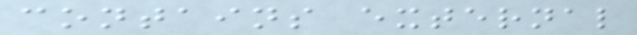contains external
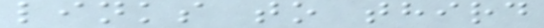links to third
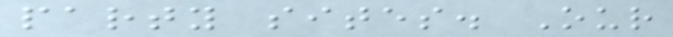party sites. Our
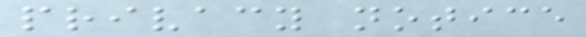privacy notice
